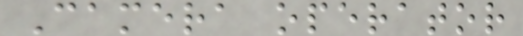Camera operator
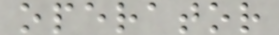operator
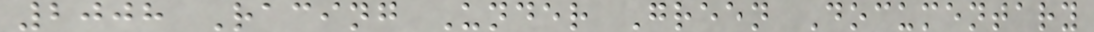2008 Racing Under Green Documentary
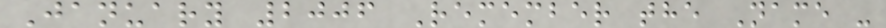January 2006 Remember the Name -
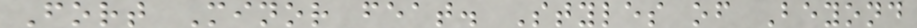Fort Minor feat. Styles of Beyond
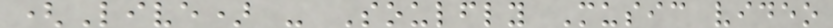(Live) - Soulfly Music video
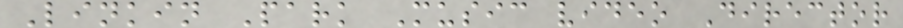Linkin Park Music video Director
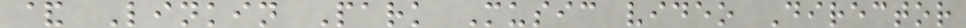& Linkin Park Music video Director
